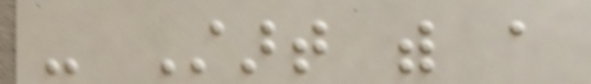- Start with a
